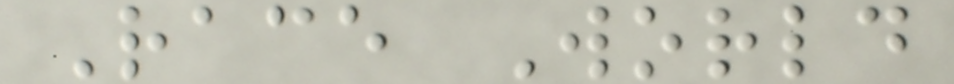Race World
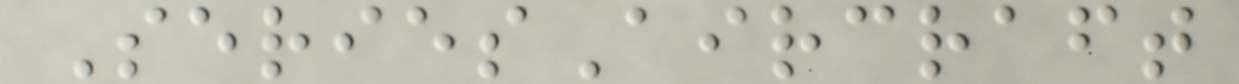SeriesAircraft
